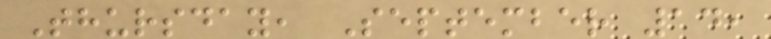Thursday, September 14,
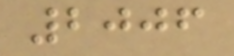2006
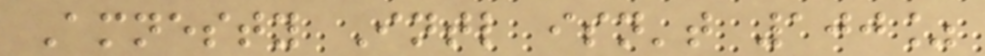Amnesty Intl isn't 100%
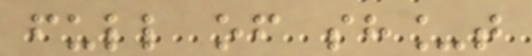full of sh_t
